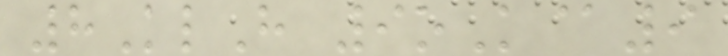8KlH 9oK@9
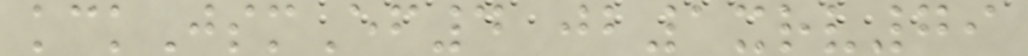kckJsmEf4 jb1xrv79
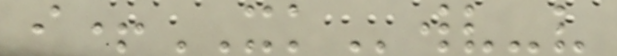i+XKwv-v
